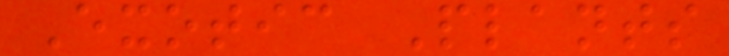Exotic Plants
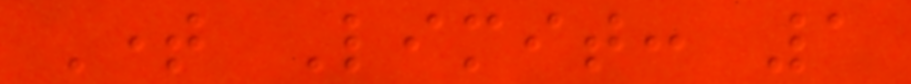Time Limit: 1
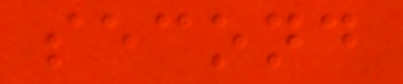second
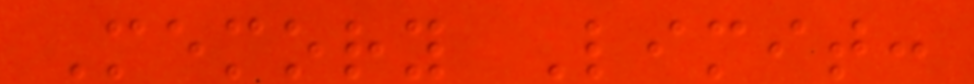Memory Limit:
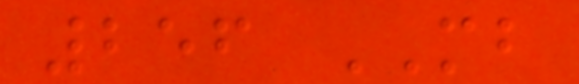256 MB
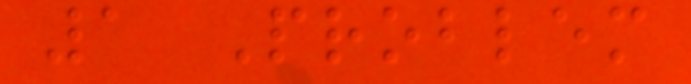1 Problem
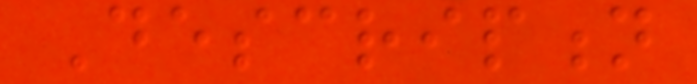Description
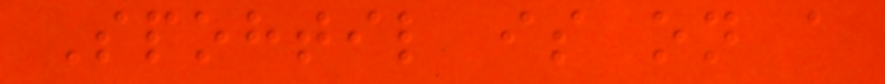Spohtil is on a
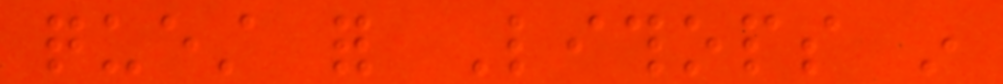quest for Lithops in
